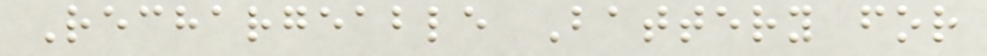Rechargeable Battery for
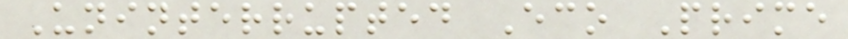Uninterrupted Eco Prime
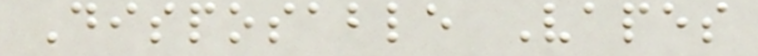Disposable Vapes
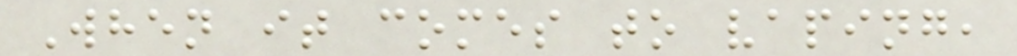When it comes to vaping,
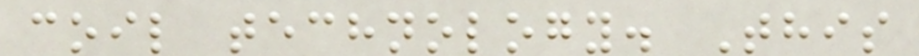coil technology. This
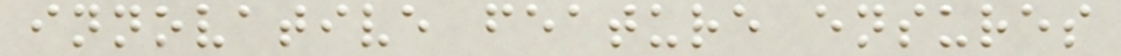innovative feature ensures
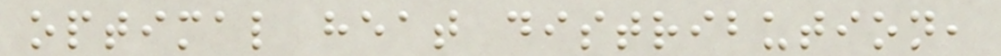optimal heat distribution,
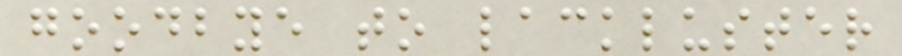goodbye to lackluster
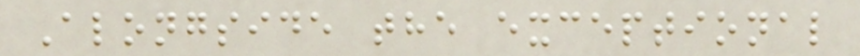Alongside the exceptional
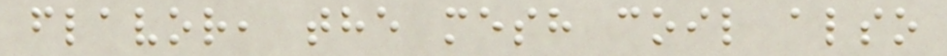flavor, the mesh coil also
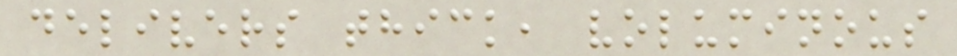delivers thick, voluminous
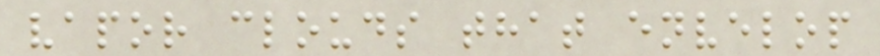vapor clouds that envelop
